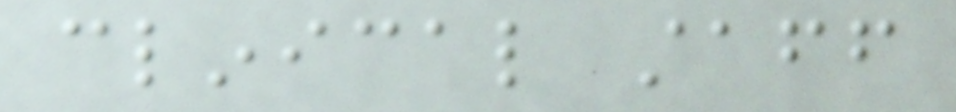clinical staff
